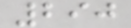290
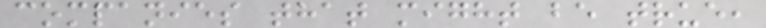companies that might be true,
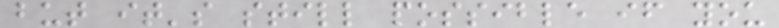but it's still possible if you
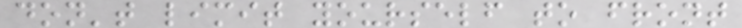don't limit yourself to front
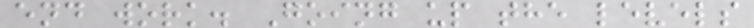end work. Going up the levels
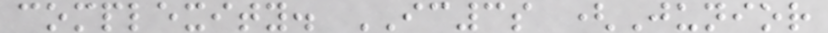complexity. IC3s (Junior
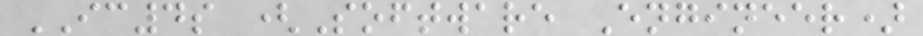IC4s (Software Engineer)
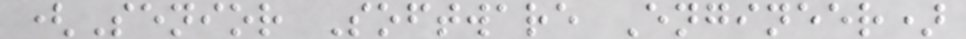(Senior Software Engineer)
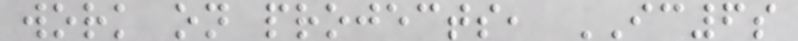work on projects, IC6s
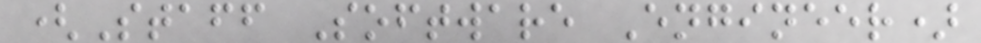(Staff Software Engineer)
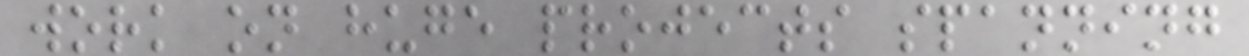work on huge projects spanning
